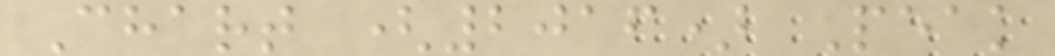Chart (2016) Peak
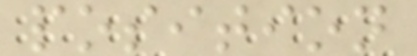position
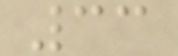33
